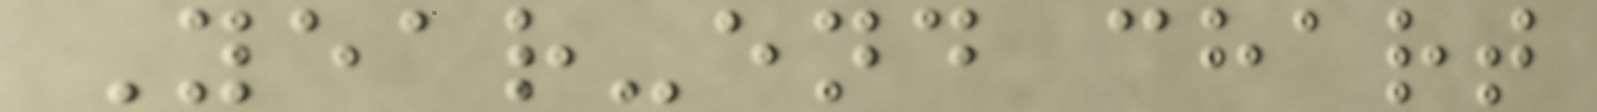Year-end chart
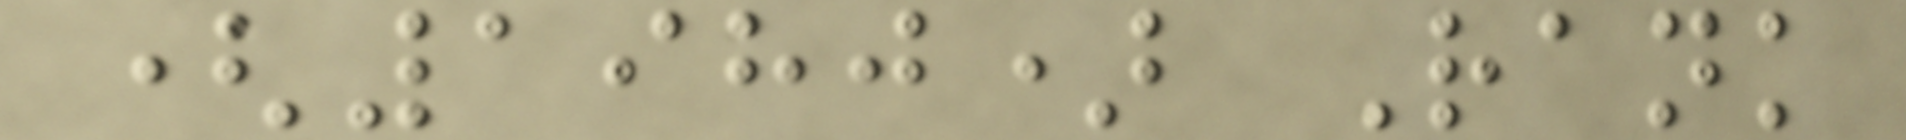(1980) Rank
